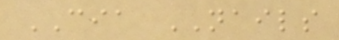CIA NAILS
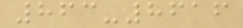863-8616
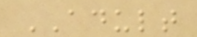ADULT
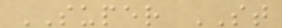SUPER ST
